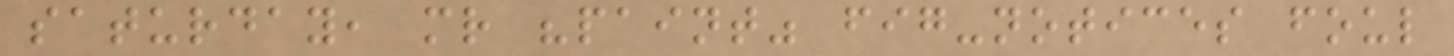saturday, mr "paint" fig-notices foul
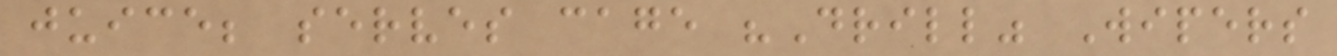juice; serves cage "Drill" Wipers
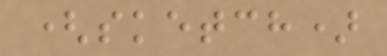(sketch)
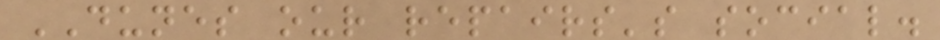DUNES our repairs's social.
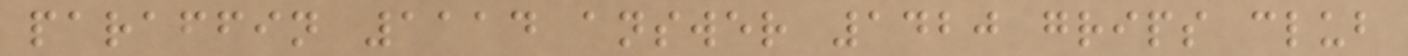paraffin 1114 answer 1420 grips club
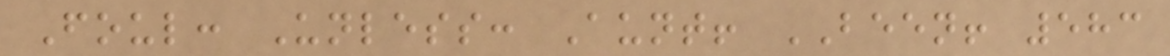Foul: Unless: Aunt! BEEN! 583
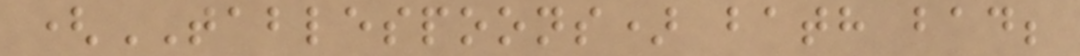(TABLESPOONS) bath bad;
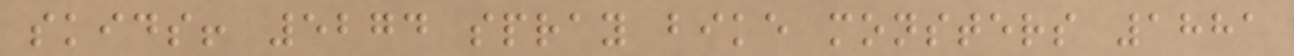skids! 5274 spray bike monsters 1881
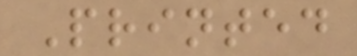Printed
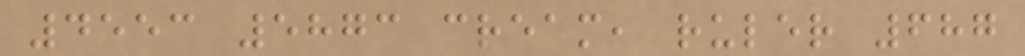4553 5873 cream, ruler 687
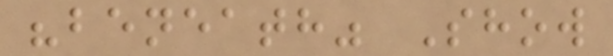"beneath" Show
